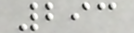293
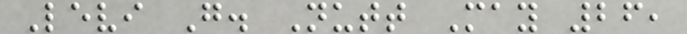Levi G. Nutt May 26,
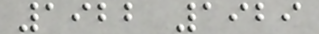1922 1929
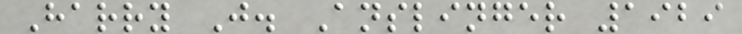Harry J. Anslinger 1929
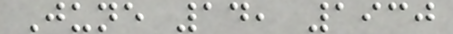June 14, 1930
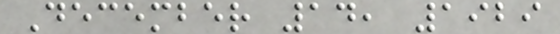December 14, 1929
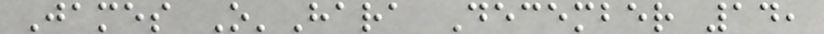James O'Hara December 14,
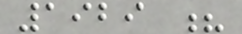1929 ?
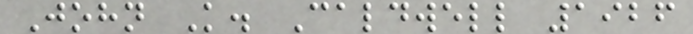John K. Caldwell 1926
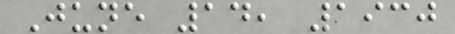June 14, 1930
